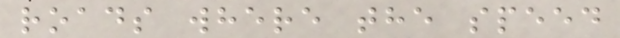roads where the speed
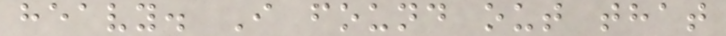heavy. I found out that
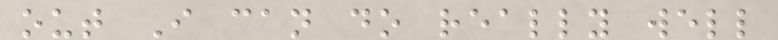out I can do really well
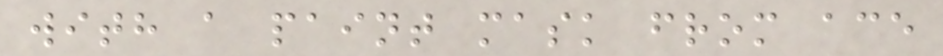with a paint mask from ace
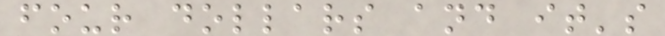four dollars and it's
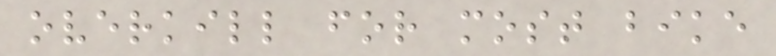overkill for most bike
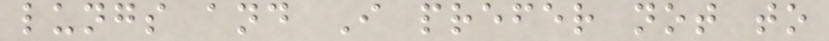lungs and I prefer not to
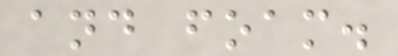and foam.
